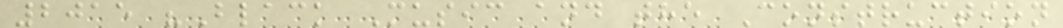2015 "Black Music and the Construction
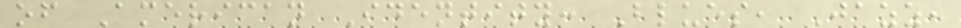of American Identity: Blues, Jazz,
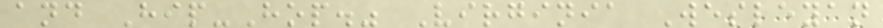and Hip-Hop." Virginia Wesleyan
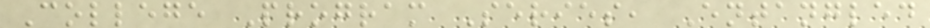College Program Series, Entangled
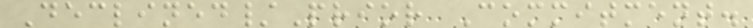Declined/Prior Commitment.
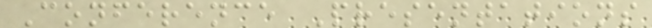Conference Presentations
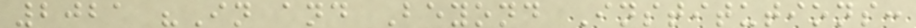2021 "In and Beyond Institutions:
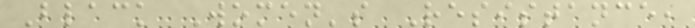Black Women's Resistance,
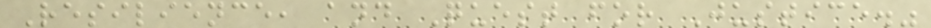Resilience, and Quest for Justice."
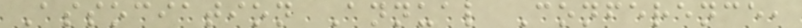Association Annual Conference,
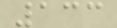133
